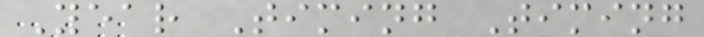Year Timing Timing
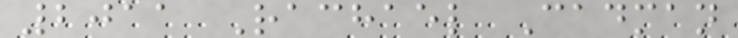2011 Rachael Cadman
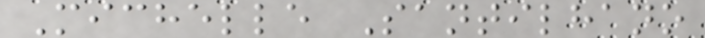Michelle Santilhano
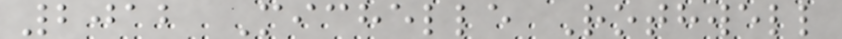2012 Michelle Rothwell
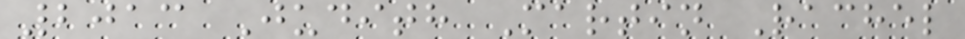2013 Judith Martin Rachel
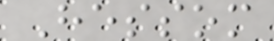Hessom
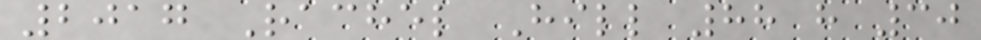2017 Rachel Hill 88 h 30
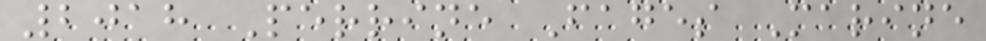2018 Perrine Fages Marine
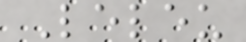Leleu
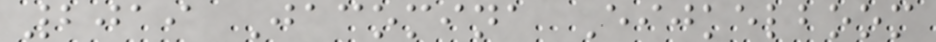2019 Jacomina Eijkelboom
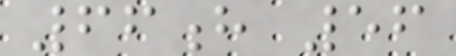66h 56
